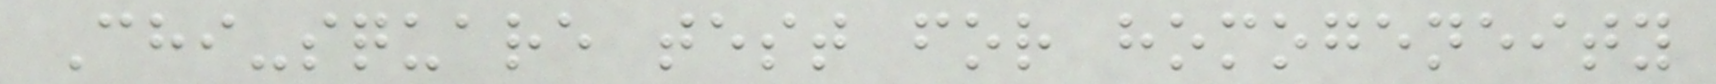Chi-square test for homogeneity
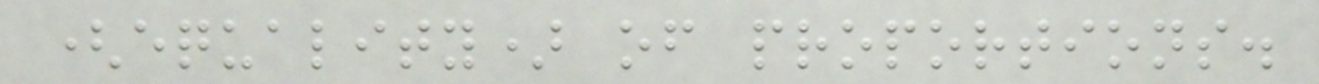(equality) of proportions.
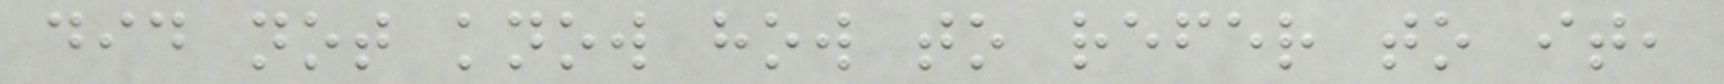did not know how to refer to it,
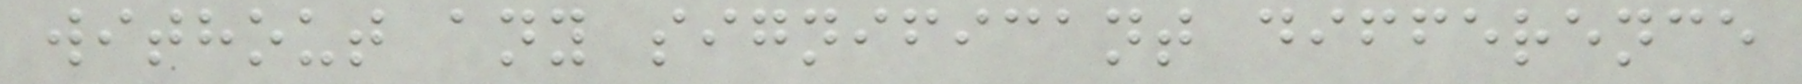without any significant difference
